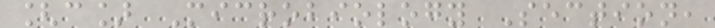[c] Microbiology Section,
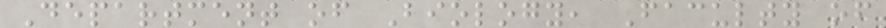Department of Biology, Faculty of
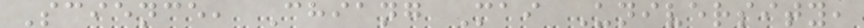Science, Chiang Mai University,
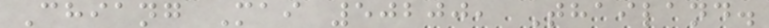Chiang Mai 50200, Thailand.
